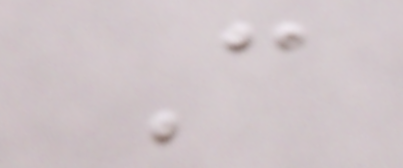Can
